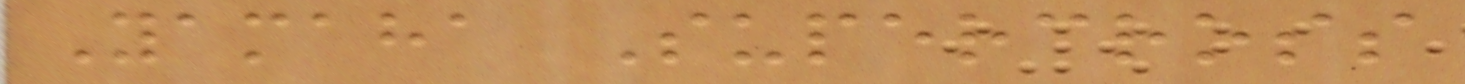Yamaha Supercross
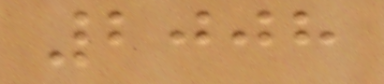2008
